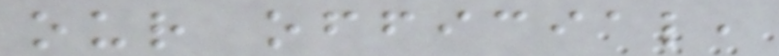our official,
